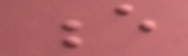e
